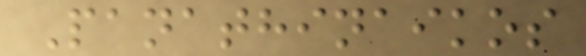Panathinaikos
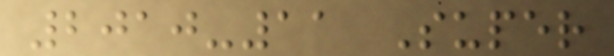2010-11 Super
